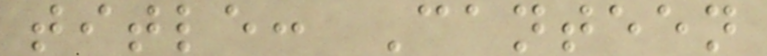title: Canteen
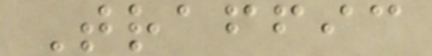Traffic
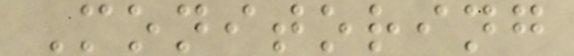Monitoring
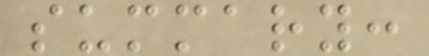summary:
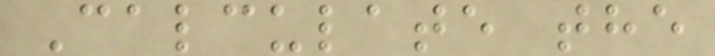Calculate the
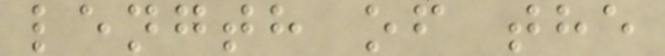length of the
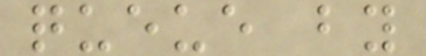queue by
